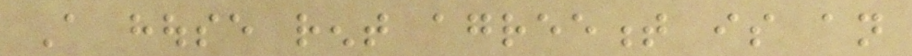A house rent agreement is an
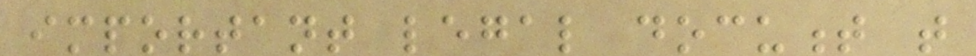important legal document that
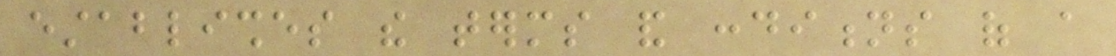establishes the terms and conditions of a
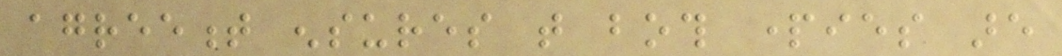agreement ensures that both parties are
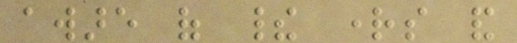aware of their rights and
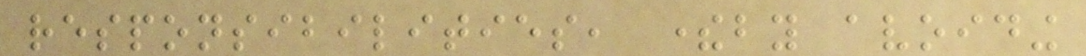responsibilities, thereby avoiding
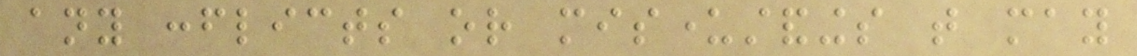any conflicts or misunderstandings that may
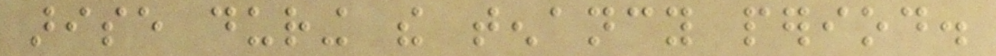arise during the tenancy period.
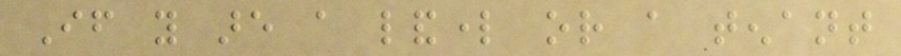If you are a landlord or a tenant
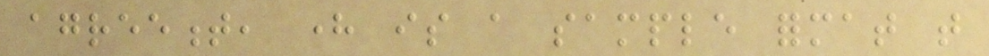agreement, here is a sample format that
